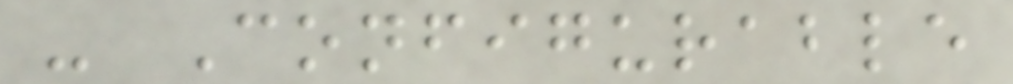- Configurable
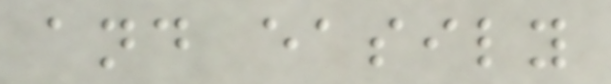and easily
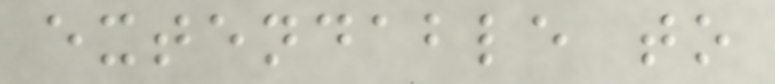extendable to
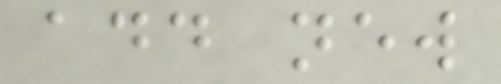add new
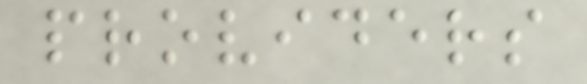providers
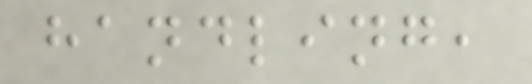handling,
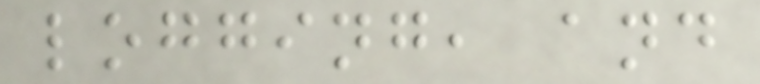logging, and
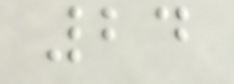24
